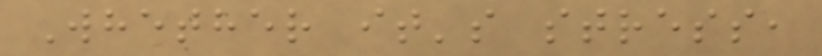Whether it's stress,
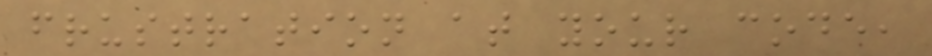frustration at your code,
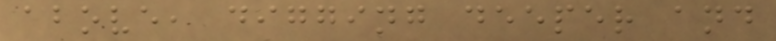above, digging deeper and
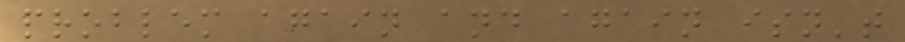problem again and again isn't
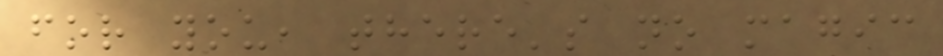for you, there's no magic
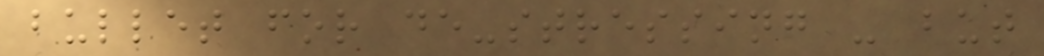bullet for de-stressing - but
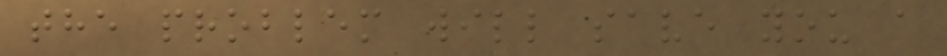the problem will save you a
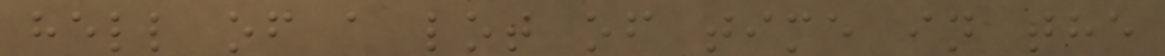hell of a lot of time in the
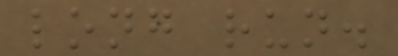long run.
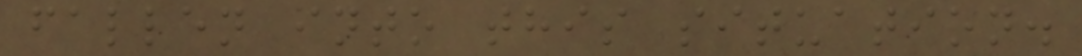fallen into this situation.
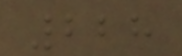228
